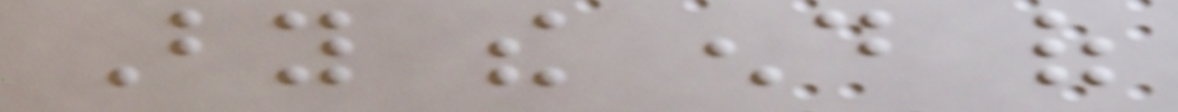By the end of
